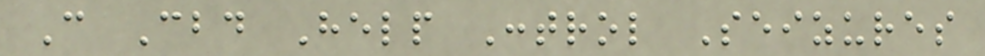Can Cbd Help Control Seizures
